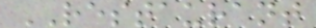RESTAURANT
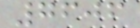7606
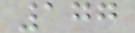177
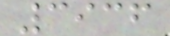3936
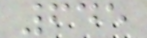645
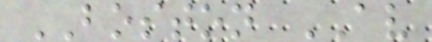BOSTON AV
